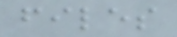files
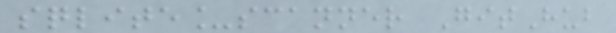sqlite_scanner GitHub
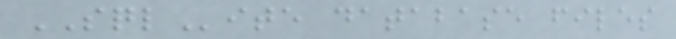SQLite database files
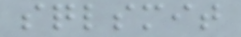sqlsmit
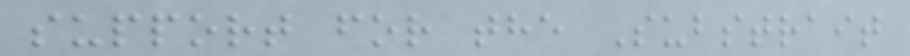support for the Substrait
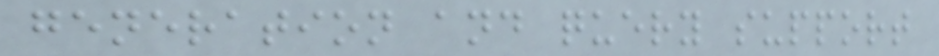generation and query support
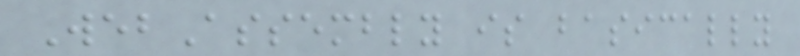WebAssembly is basically
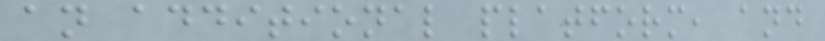an additional platform, and
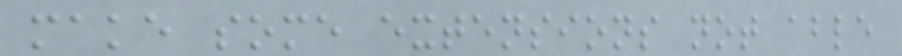make some extensions not able
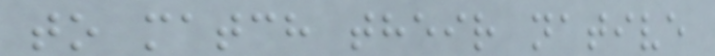to match their native
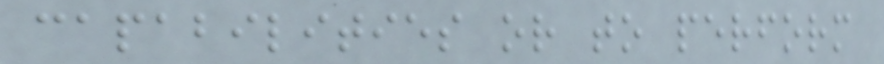capabilities or to perform
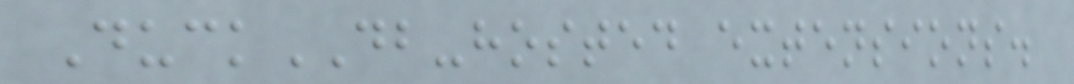DuckDB-hosted extensions.
